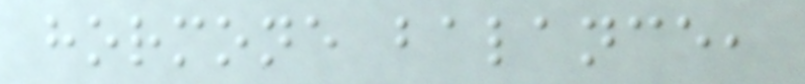hormone balance,
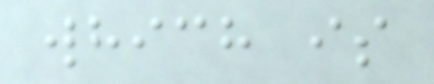which is
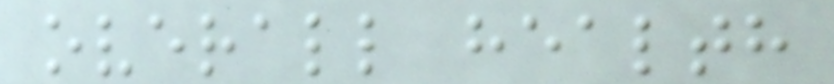overall health
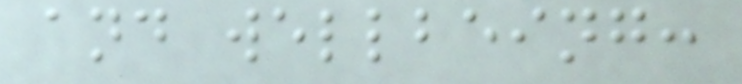and wellbeing:
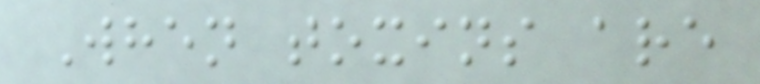When toxins are
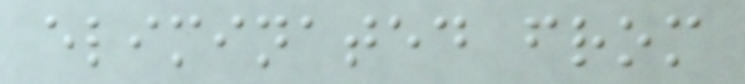eliminated from
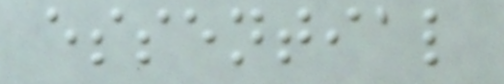essential
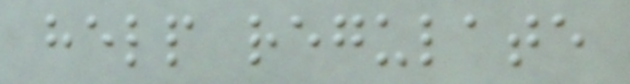help regulate
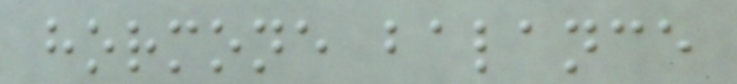hormone balance
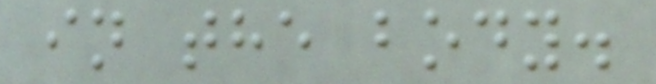in the body.
